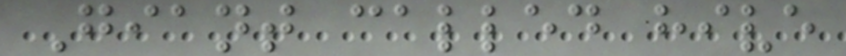Giant called hive
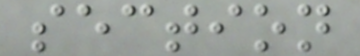section
